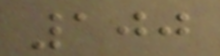100
